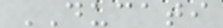DUCATI
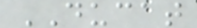DUCAT
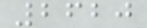2620
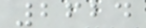2624
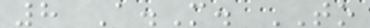8 A.M. TO
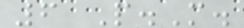6 P.M.
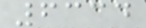6334
